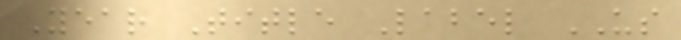Year Title Label US
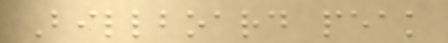Billboard peak
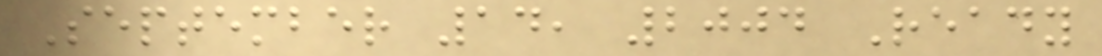September 14, 2004 Ready
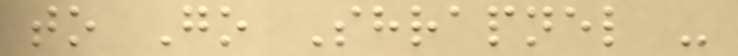to Go Shrapnel -
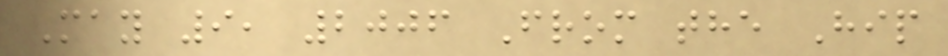May 9, 2006 From the Hip
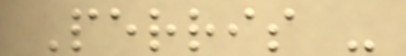Perris -
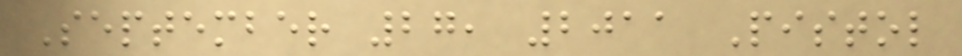September 27, 2011 Pistol
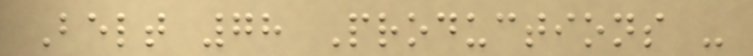Belt 78 Productions -
